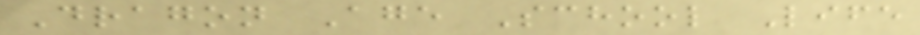Dragon Age School Life
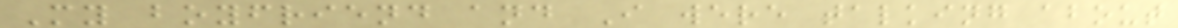My boyfriend and I were talking about
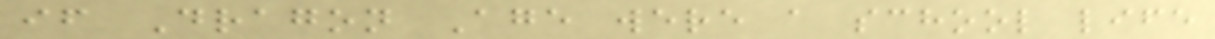if Dragon Age were a school life
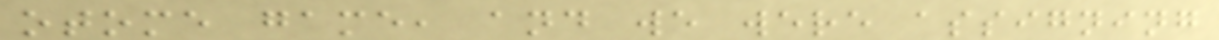otome game, and we were assigning
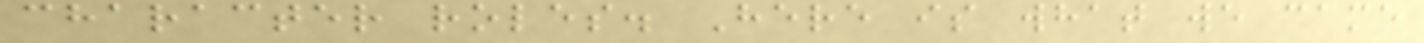character roles. Here is what we came
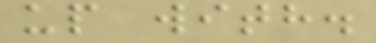up with.
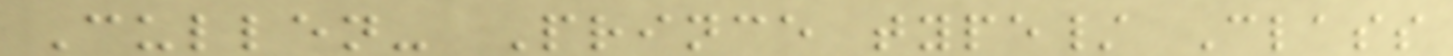Cullen- Prince type/ Class
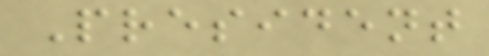President
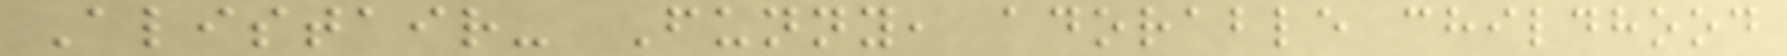Alistair- Funny, adorable childhood
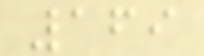169
